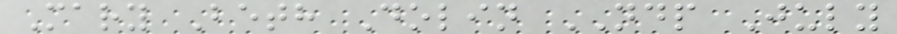Mary Beth Dolin NDP July
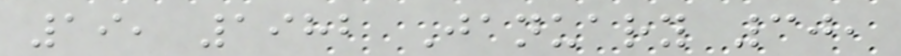19, 1982 January 30,
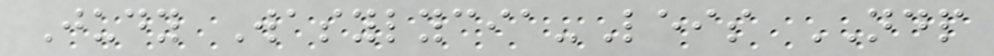Judy Wasylycia-Leis NDP
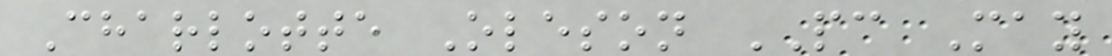Charlotte Oleson PC May
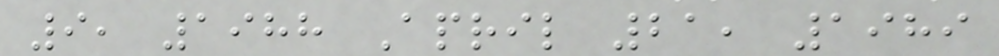9, 1988 April 21, 1989
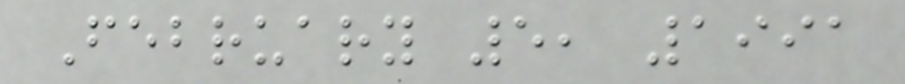February 5, 1991
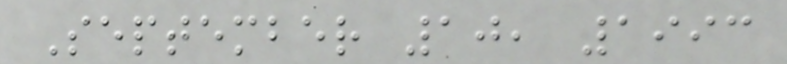September 10, 1993
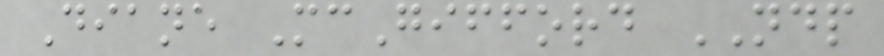Diane McGifford NDP
